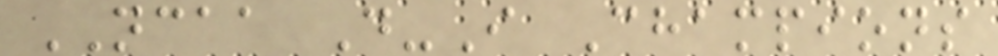NCAA D-I Champions
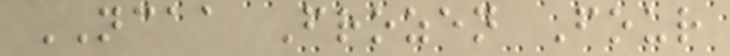NCAA Frozen Four
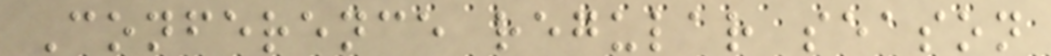Conference regular season
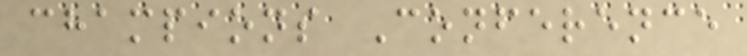champions Conference
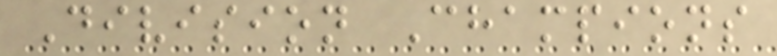Division Champions
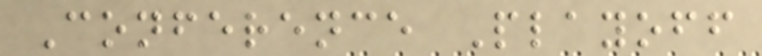Conference Playoff
